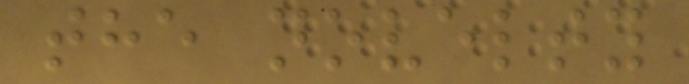the novelty
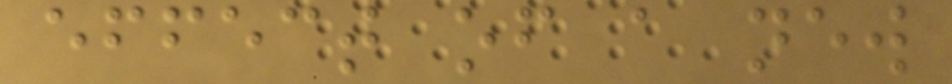effect of a new
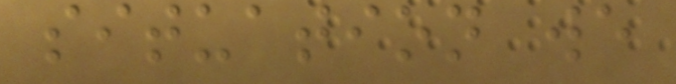situation we
